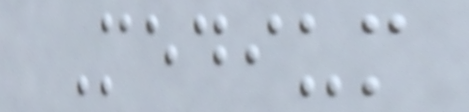Medium
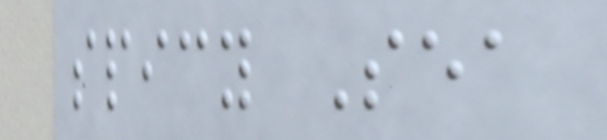spicy Sea
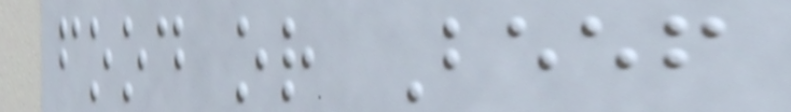food or Beef
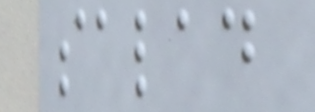salad
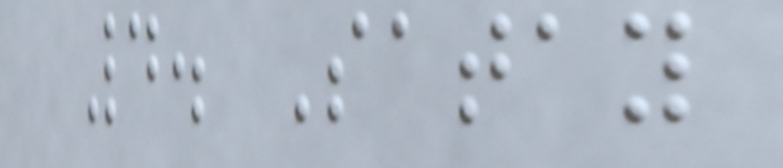4. Satay
